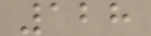128
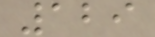129
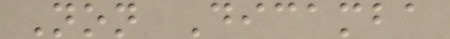Non Dicamba
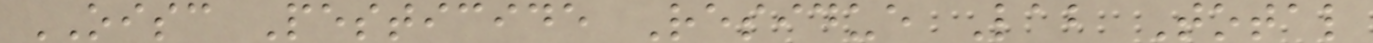OISC Pesticide Residue Lab Total
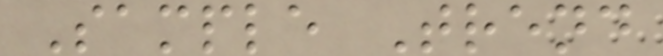Sample Trend
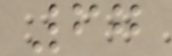67
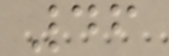46
